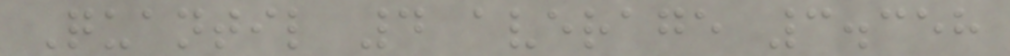Quantil 4 average 3.358
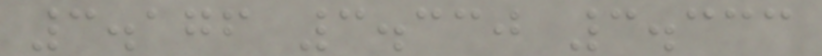3.176 3.330 3.333
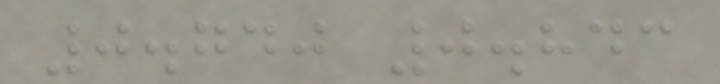0.740 0.843
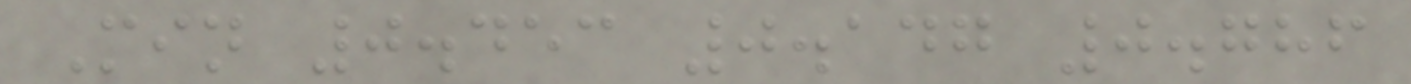Min 0.453 0.147 0.786
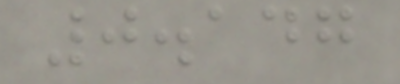0.147
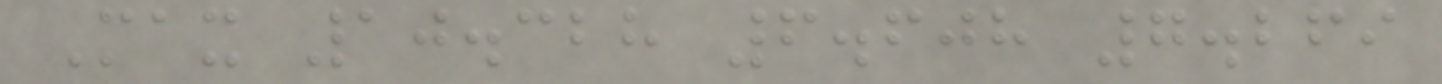Max 10.328 6.608 7.269
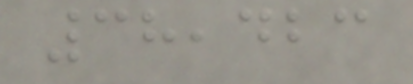38,423
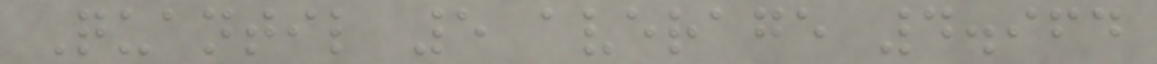Quantil 5 average 4.964
